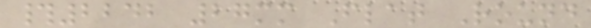#2242 27mm Flat Round
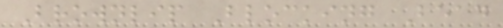Brownlip Blocking Bead
